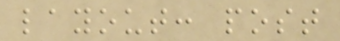layout: post
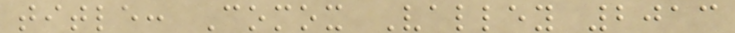title: Comox Valley 2013
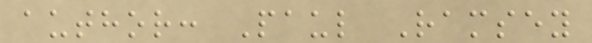author: Paul Ramsey
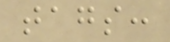tags:
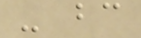- bc
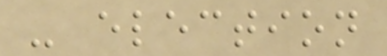- election
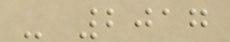- 2017
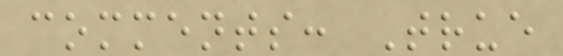comments: True
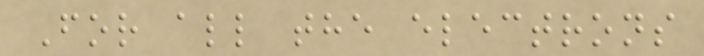For all the electrons
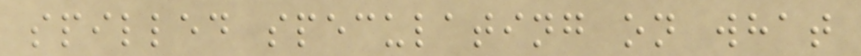spilled speculating on what
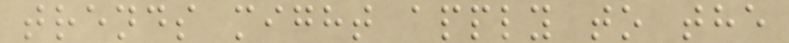trends might apply to the
